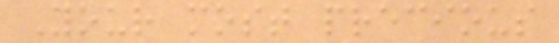Your most precious
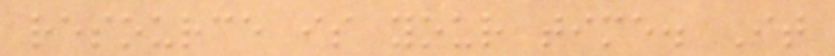resource is your time. It
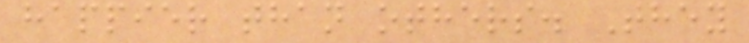happier than others. They
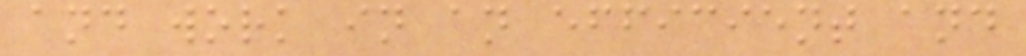and work in an efficient and
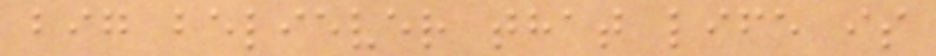big believer that life is
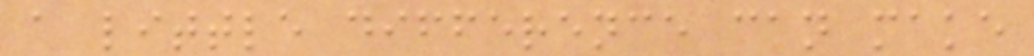a little difference can make
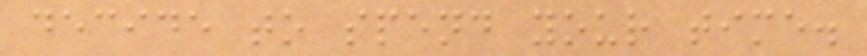decide to spend your time.
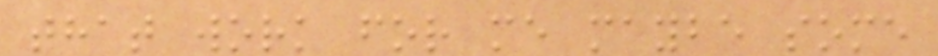that work for me maybe some
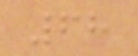68
